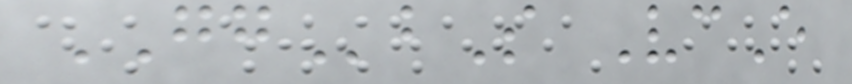GGbS VcE
